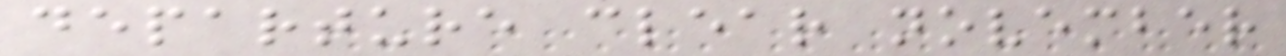departure clear november
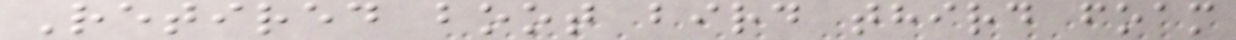Retired boot bird third foam
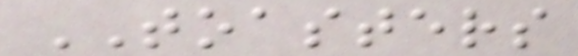TOASTERS
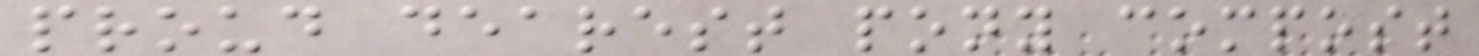proud dearest pony compost
